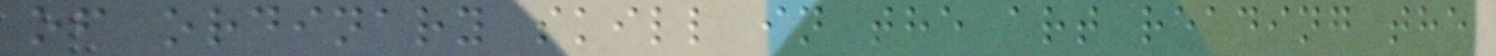of ordinary skill in the art reading the
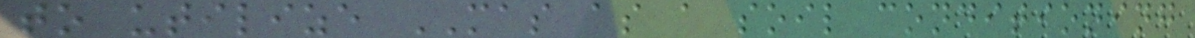to utilize MAS as a soil conditioning
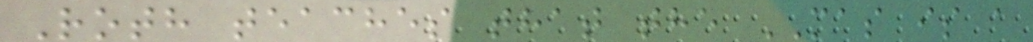Roth teaches that the MAS is a
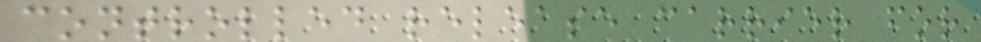controlled release carrier for
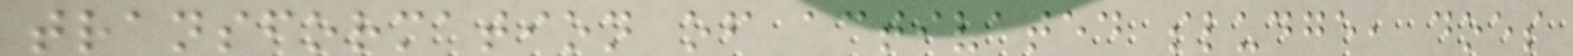transformation of activated sludge, does
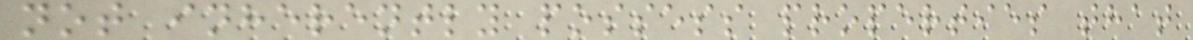not inherently possess properties that
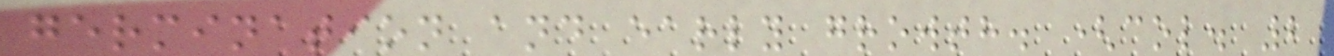germination and early growth. (col. 2
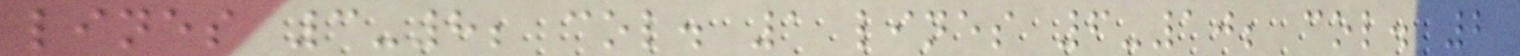lines 3-8; col. 1 lines 6-10; col. 2
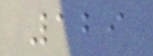129
